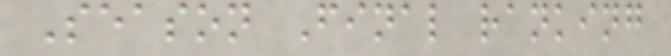Season Final ranking
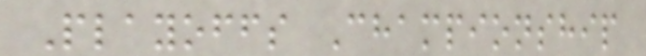Playoffs Championship
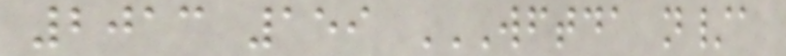2013 159 WFTDA N/A
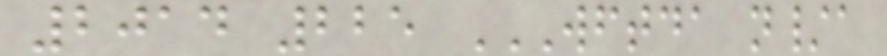2014 225 WFTDA N/A
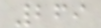269
